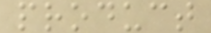product
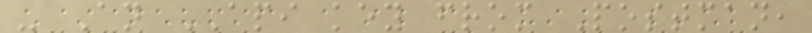- An API key from Postman,
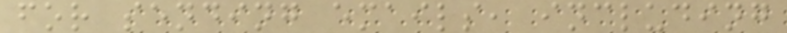for sending emails, including
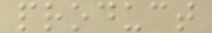product
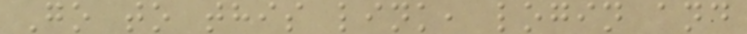Go to this link, login and
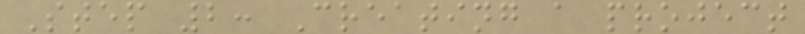Step 2: Creating a project
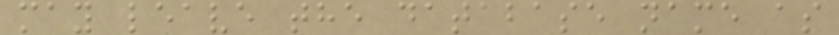may leave the database name as
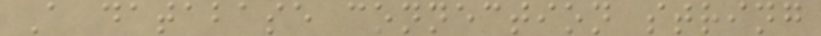A database connection string
